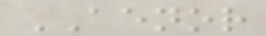AENOR
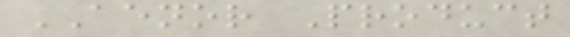AENOR Product
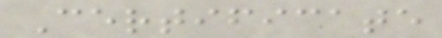Certificate
